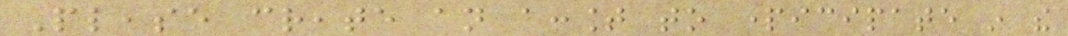Please create an account to participate in the
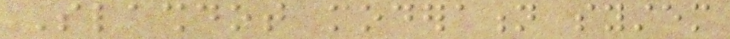Slashdot moderation system
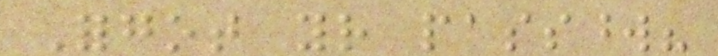Forgot your password?
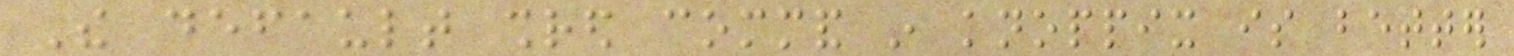The default shred command in knoppix is better
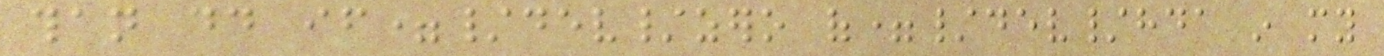than dd if=/dev/zero of=/dev/hda in my
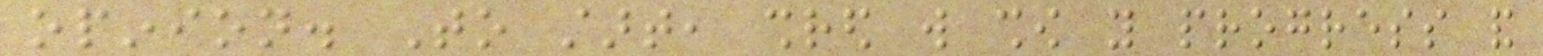opinion. To start, shred will show you progress and
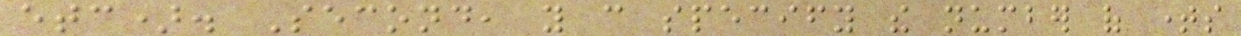etc). Second, you can specify the number of times
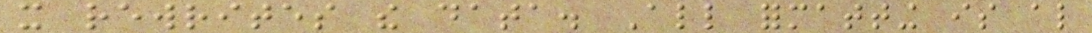it rewrites the data. All formatting is also
